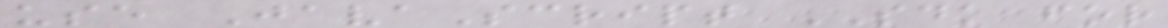use JavaScript SDK for
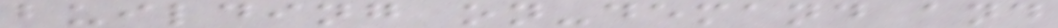building on-demand and
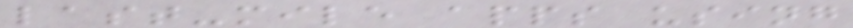last-mile apps using
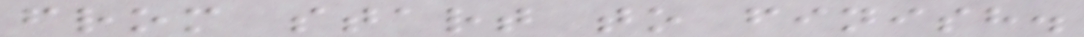from start to finish.
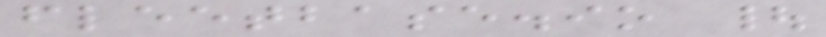fleetbase.io |
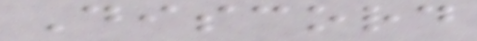Discord
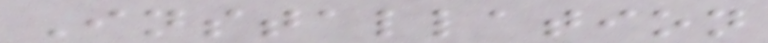Installation
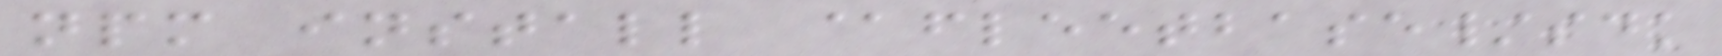npm install @fleetbase/sdk
